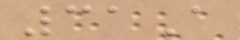31A
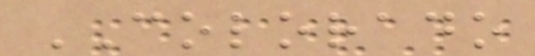COLORADO
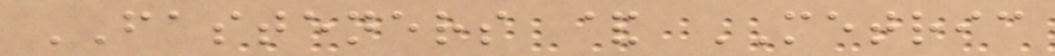FASTENERS & METRIC
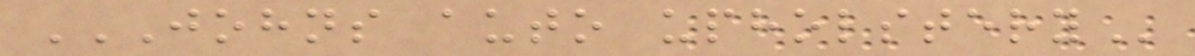JOHNS AUTO UPHOLSTERY
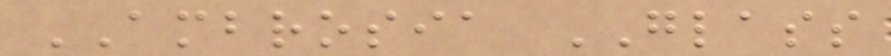AMBROSIA GLASS
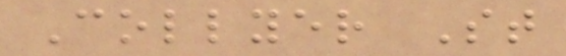Collyer St
